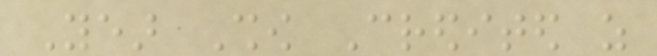Year Show Credited as
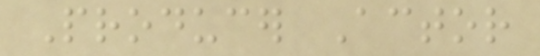Producer Actor
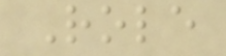Role
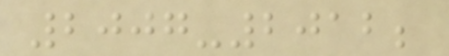2007-2012;
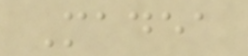Madea
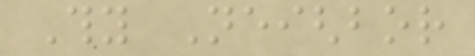Thy Neighbor
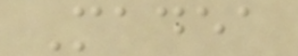Madea
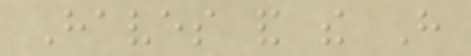Haves and the Have
